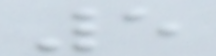5
